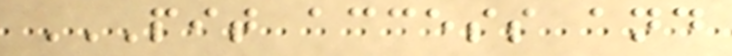PIT ACCESS AND
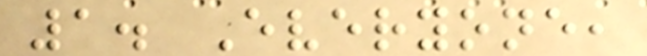1. Everyone,
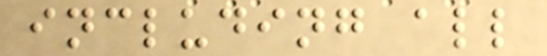including all
